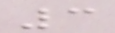3
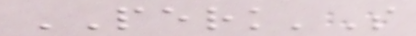PERK'S
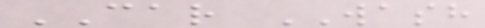CAR WASH
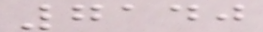7140
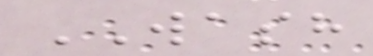WASH
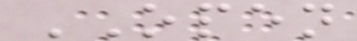OPEN
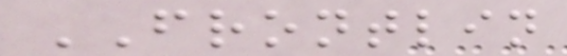FRONTLIN
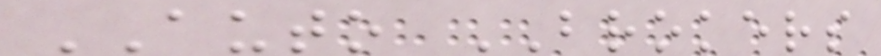AUTO BROKERS
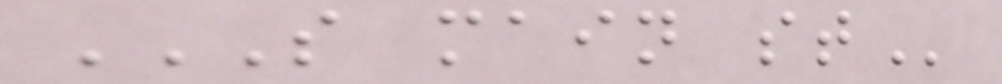S MAIN ST
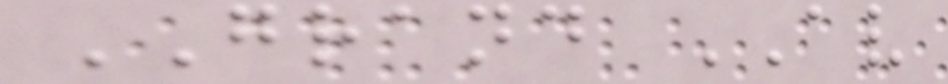GRAND AV
